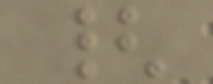{
